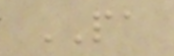PA
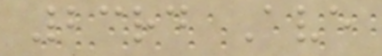23rd Ave
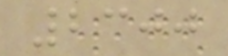2300
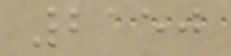2150
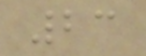23
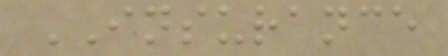INSURANCE
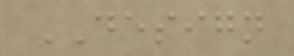DESIGN
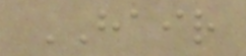HAIR
